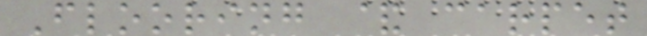Flooring & carpet
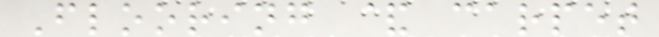Flooring & carpet
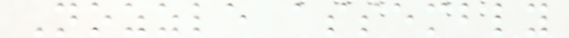Nozzle assembly
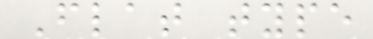Flat type
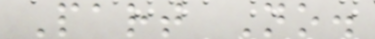Part No.
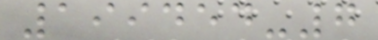199454-7
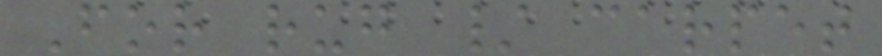For rug / carpet
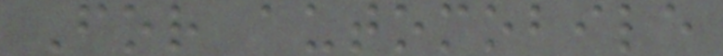For automobile
